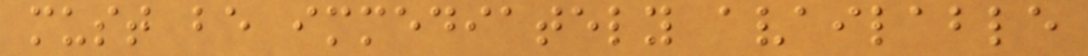must be immediately available
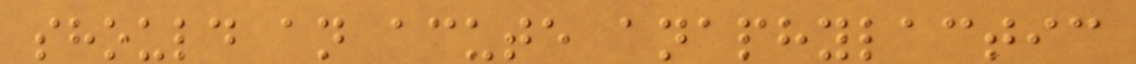should an acute anaphylactic
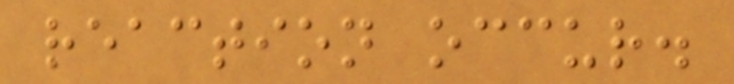reaction occur.
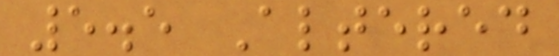5.5 Altered
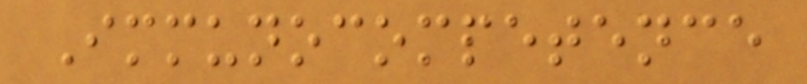Immunocompetence
